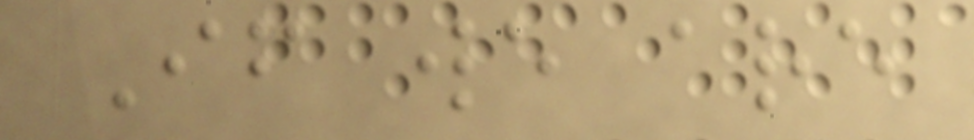If we are
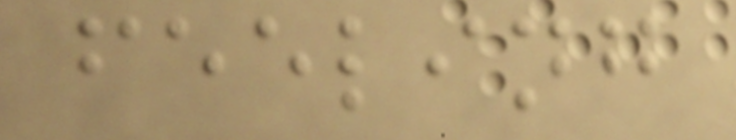feeling
